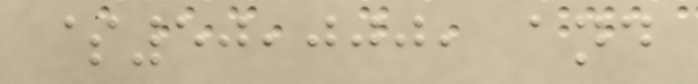$50,000, and
